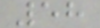58
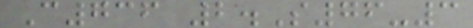C736 2.S76-3
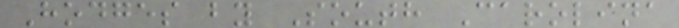Hodges by South Carolina
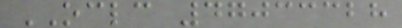OCLC 47033328
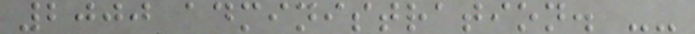2000 administration. --
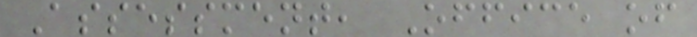Assessment, Office of
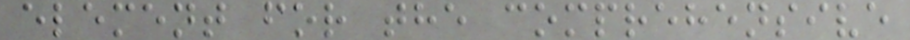element for the comprehensive
